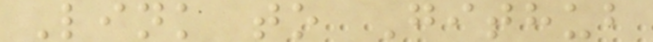Link to Github
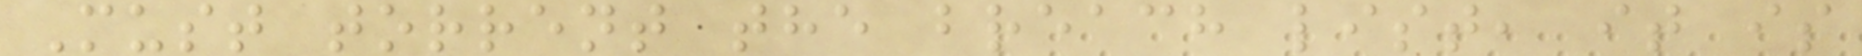Must torrent the breach list, it is
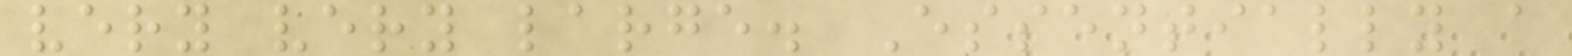very very large. Essentially a
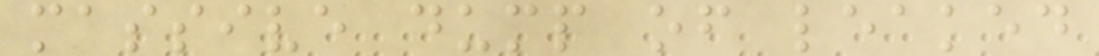massive dump of leaked
